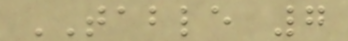TABLE 7
